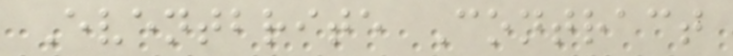Eventbrite Contract
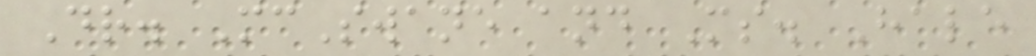Dr. McSwane and Ms. Hale
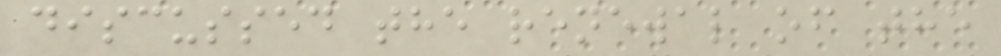discussed the renewal of the
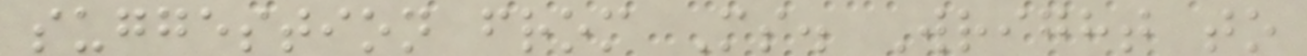suggestion from Ms. Wright to
